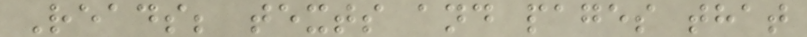Reads; texts and pages that
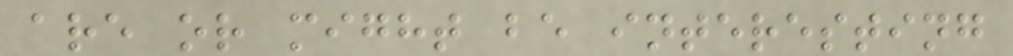are or might be interesting
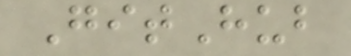GitHub
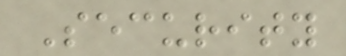Security
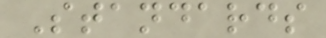Standards
